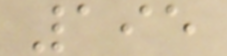195
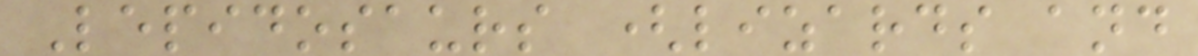Lepidosaurs (lizards and
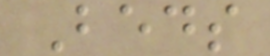Beds
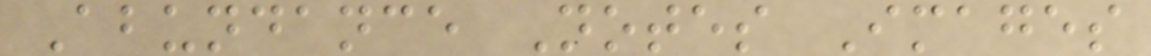Abundance Notes Images
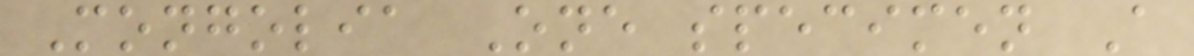Mongolia One specimen A
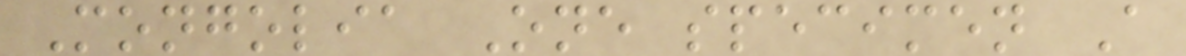Mongolia One specimen A
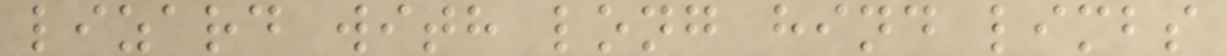lizard with long hind limbs
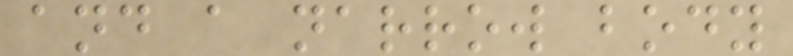and a narrow body
